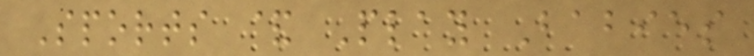Sports & Play Babies
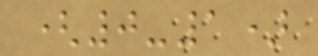(0-1)
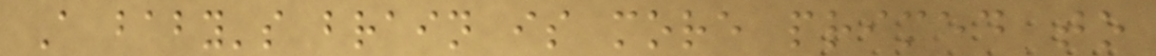A baby's brain is more primed to
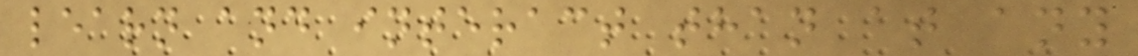learn and interact than at any
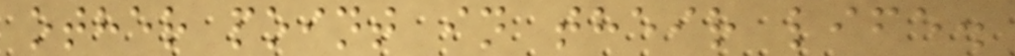other point in their life.
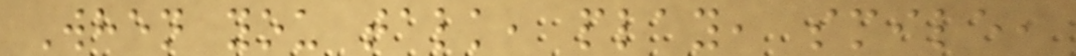When you talk, play, smile,
